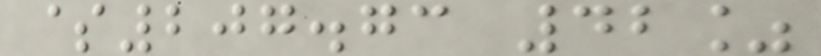$207.73 42%
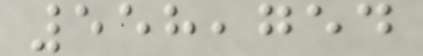558,754
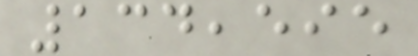134,595
